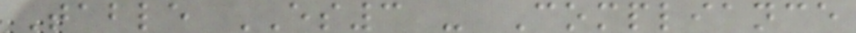Table ES3 - Compliance
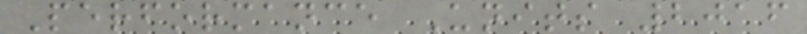Performance Units 2016
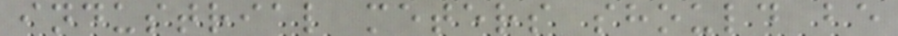industrial meters should be
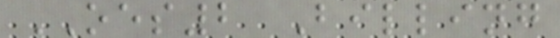OES2 Billing
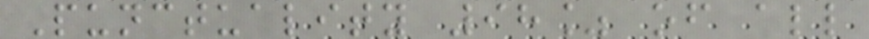Punctuality 98% of all
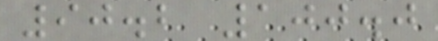90.2 100.0
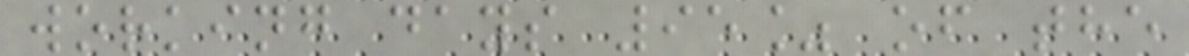working days 95% of the
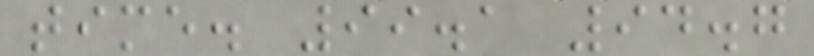time. 99.1 94.7
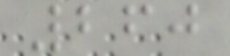260
